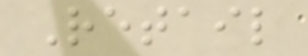Retail
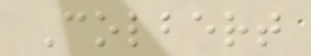Colbert
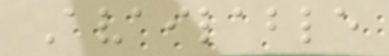Available
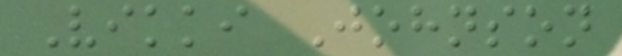Vikki Johnson
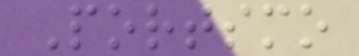Portsmo
